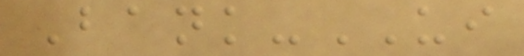Bank-UI
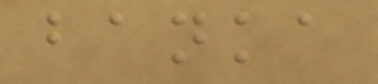banka
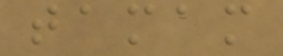tamam
